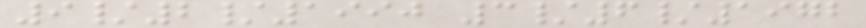9/2/1990 3/6/1972
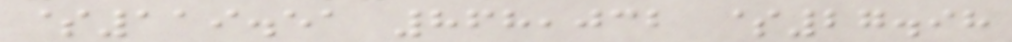$119.51 868,032 $27.98
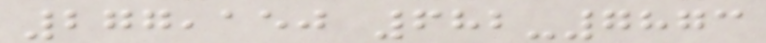277,150 682-7873
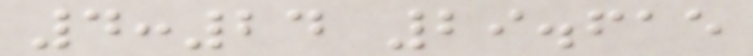4:24 29.615
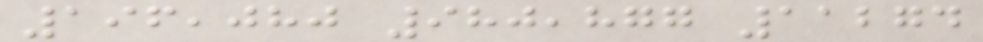196,080 980,877 11274
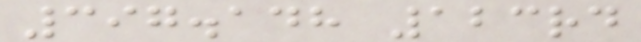397.148 123rd
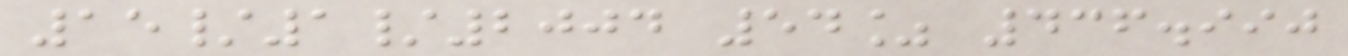15/1/2004 54% 436.990
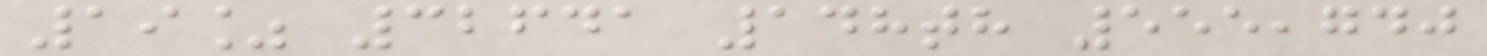19% 32641 148th 555,740
